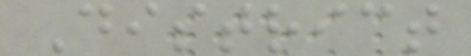District
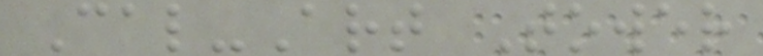Cal-Art Tower
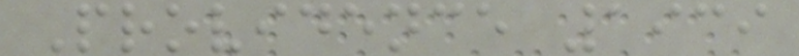Providence 1939
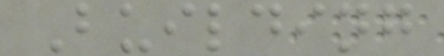Building
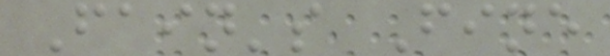Fain's Fine
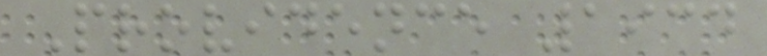Providence 1934
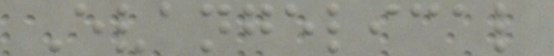Evangelical
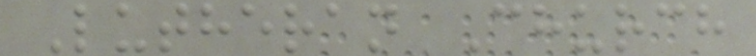Lutheran Church
